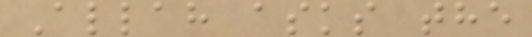Allah asks the
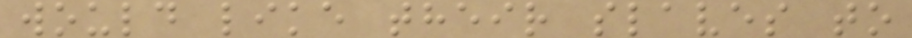would like their slaves to
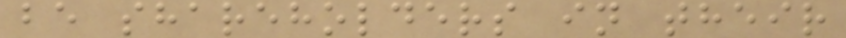be shareholders in their
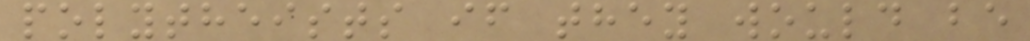polytheists if they would be
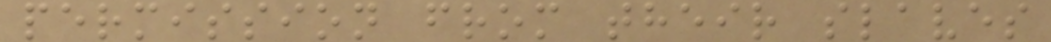permission from their slaves
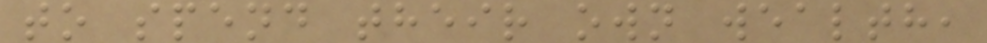to spend their own wealth,
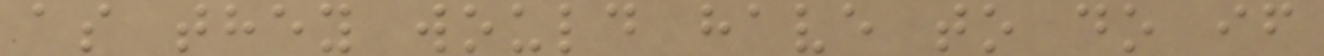as they would have to do if
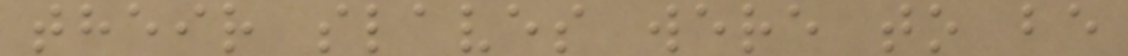their slaves were to be
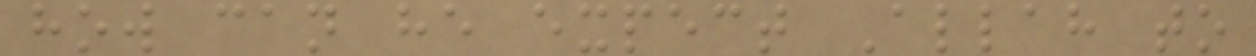how can he expect Allah to
